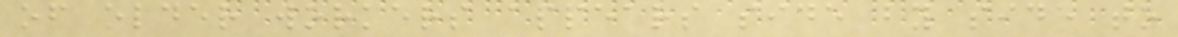of older workers appears side by side to
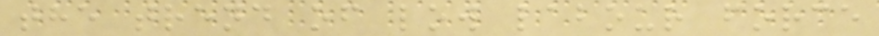the trend of low labour force
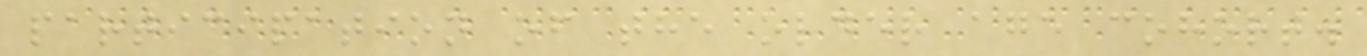participation of the older age cohort.
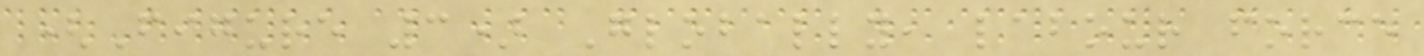(Figure 3) Globally, labour force
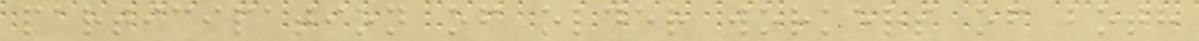participation of older workers of both
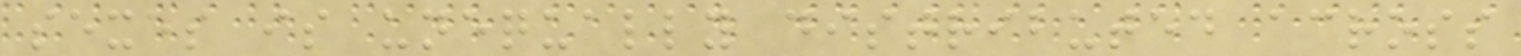sexes is unequally distributed across
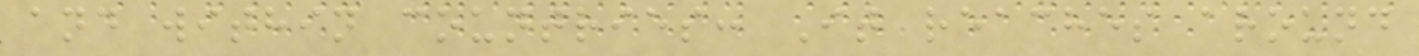and within countries: It reaches around
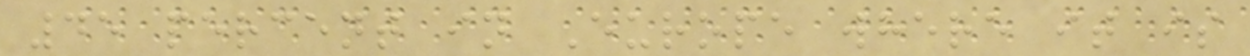45 percent in Europe where it is
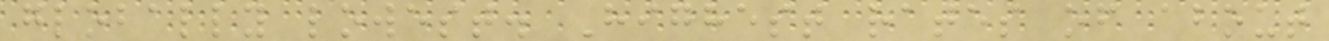globally lowest. Highest rates of about
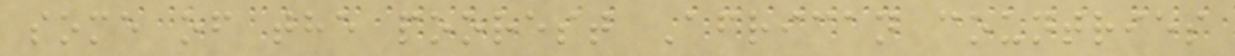some of the poorest African countries
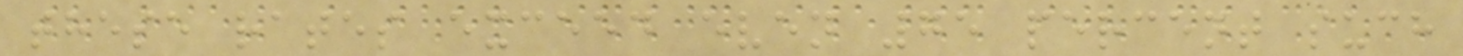these rates exceed even 75 percent such
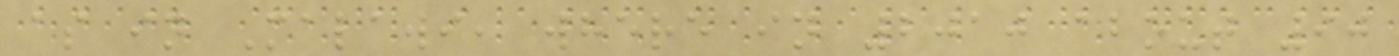as in Malawi, where in 2010 about 90
